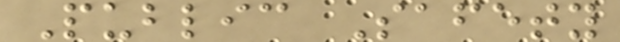Public Safety
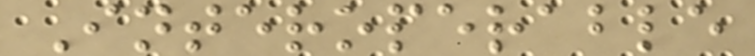Interoperable
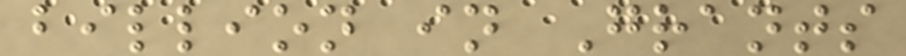billion in Grants
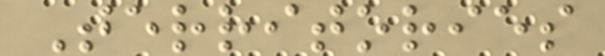Territories
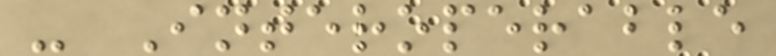- Interoperable
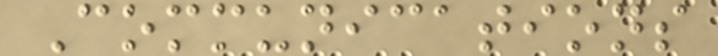Communications
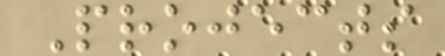Projects
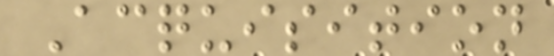Acquisition
